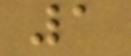1
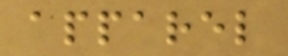apparel
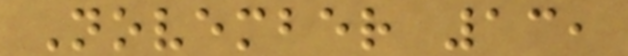November 13,
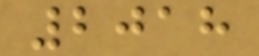2018
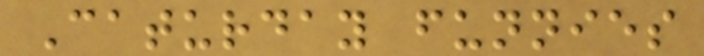Caturday funnies
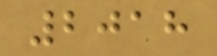2018
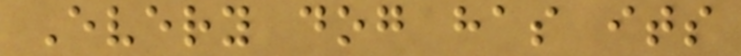Every dog has its
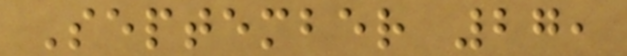September 27,
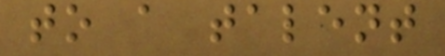to a talent
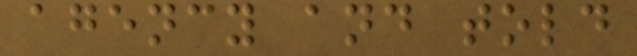agency and told
